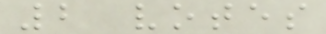2 votes
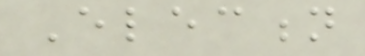Election
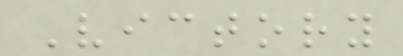Victory
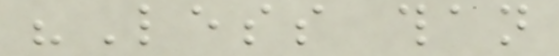"Less than
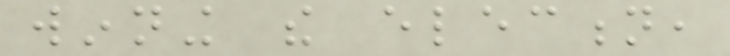winning the election,
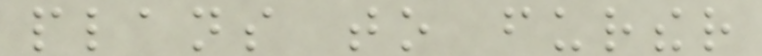plans to further
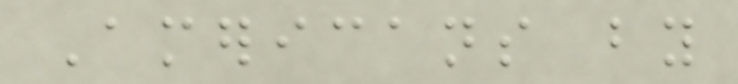Americans by
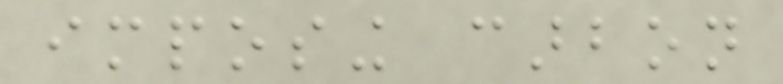imposing carbon
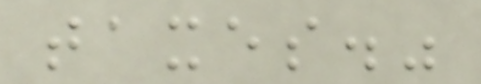taxes."
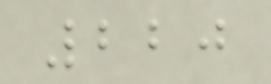220
